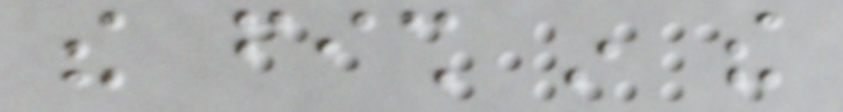the fish in the
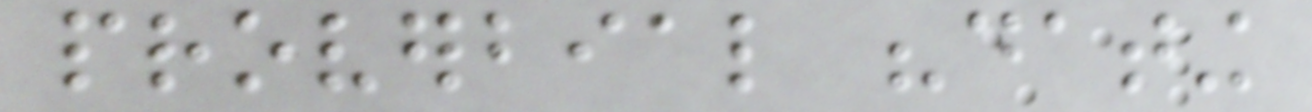proverbial "dating
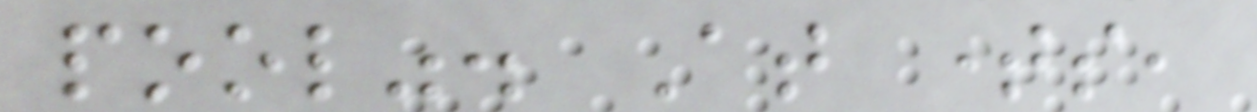pool". At times,
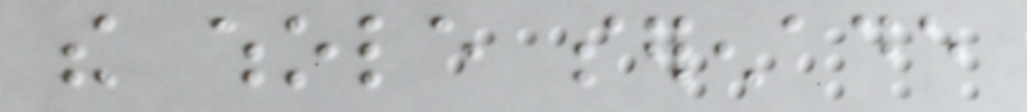the whole serenade
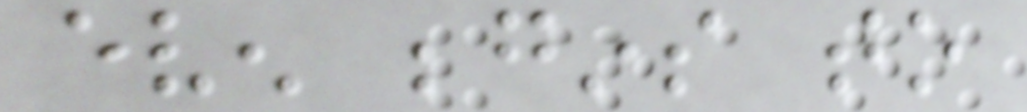even begins to
